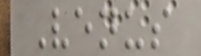Venus
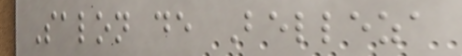Salon de Belleza
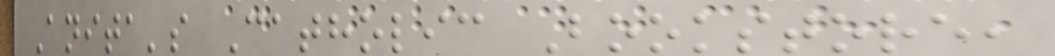Anita's Catholic Bookstore,
